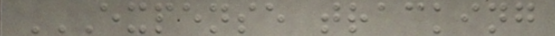EXPENSE TRACKING
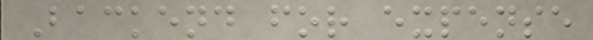Backend for expense
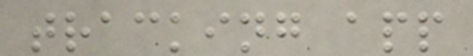tracking app
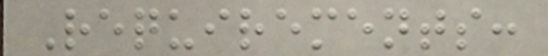Requirements:
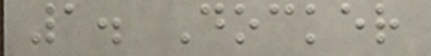1. Docker
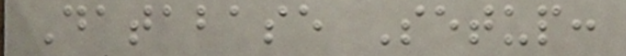Database Setup:
